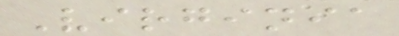Virginia
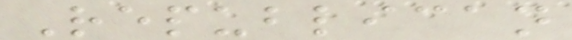Republican
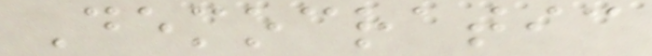Democratic
